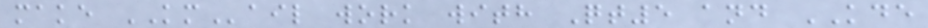make KMail work with Qt5 and KDE
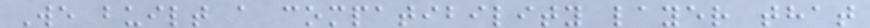We built a compatibility layer that
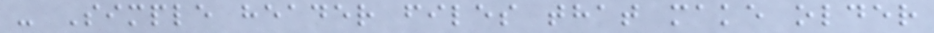- Simple header files that make older
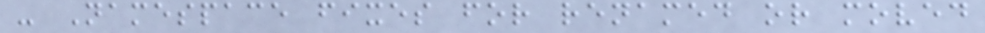- Namespace fixes for renamed or moved
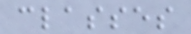classes
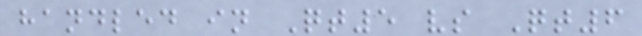handled in Qt5 vs Qt6
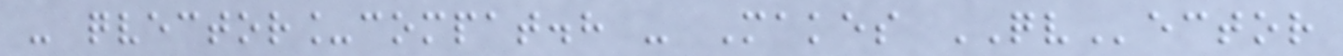- qvector_compat.h - Makes QVector
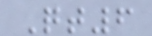Qt6
